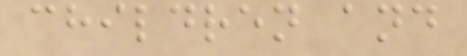children and
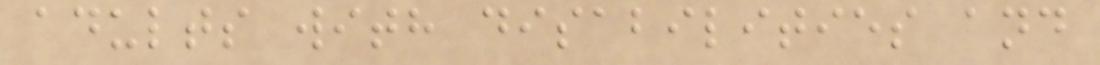adults with disabilities and
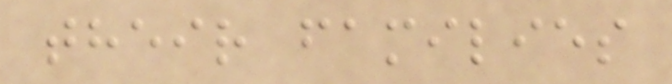their families
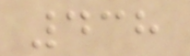438
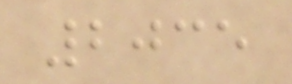2035
